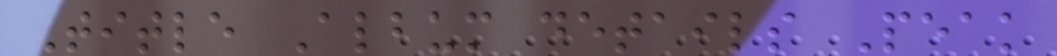Title Album details Peak
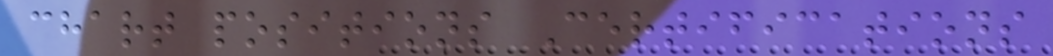chart positions Certifications
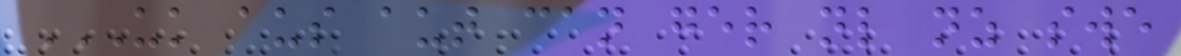UK AUS AUT CAN GER NL NZ SWE
